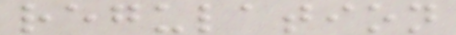regulation
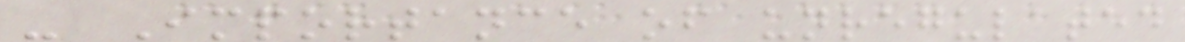- Importance of unregulated
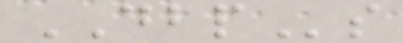DBPs
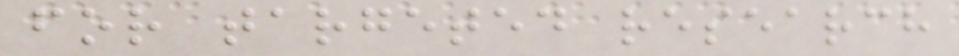for targeted research
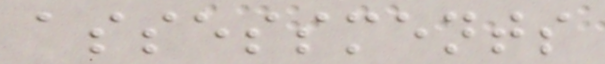assessments
